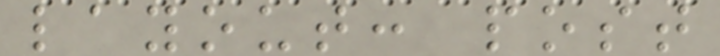layout: post
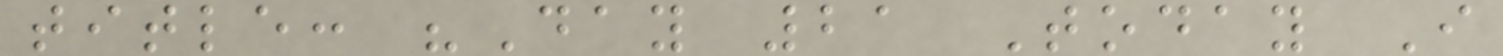title: "Day 21 Today I
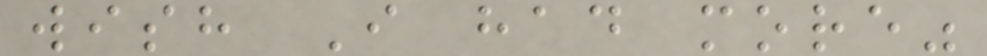wish I had more"
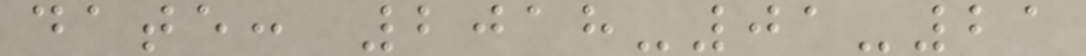date: 2018-01-21
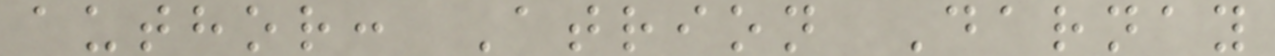author: Atrion Darnay
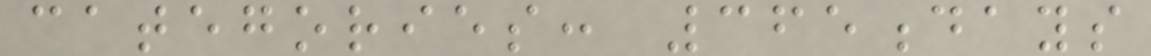categories: 365days
